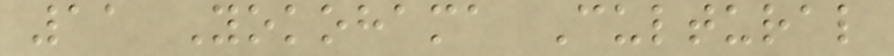11 Yokohama Cultural
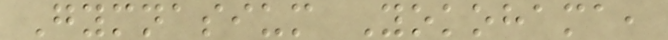Gymnasium Yokohama,
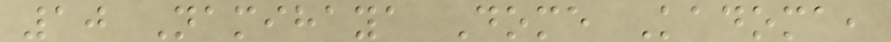10 Namihaya Dome Kadoma,
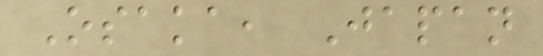Osaka, Japan
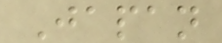Japan
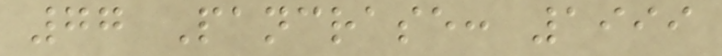77 Pancrase: 1999
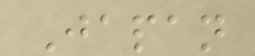Japan
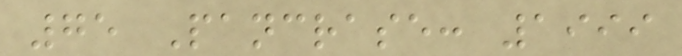75 Pancrase: 1999
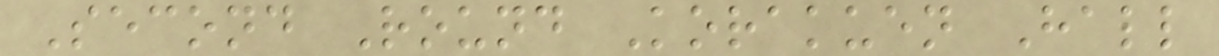Second Round Korakuen Hall
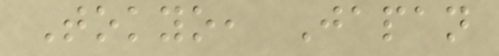Tokyo, Japan
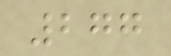277
